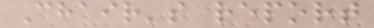Chair's report
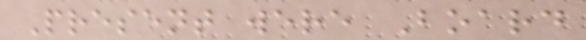Present were Board
